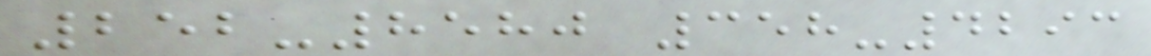252-8580 358-4293
